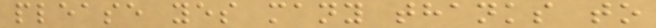please yes many thanks to
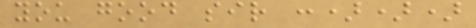you good sir :)))
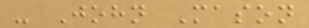- John Mason
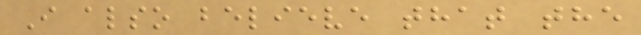I also believe that the
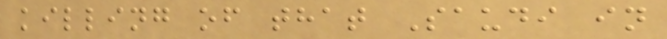killing of that Saudi in
